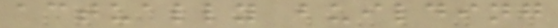actually building
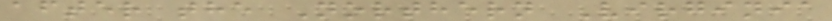after the Northern Virginia
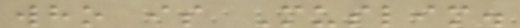who is Muslim.
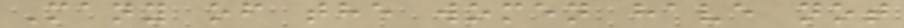Many of the women have not
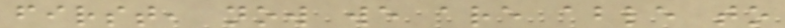first, now we are able to
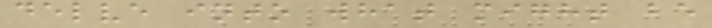delve into what might be
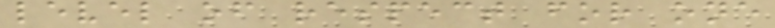level of respect for one
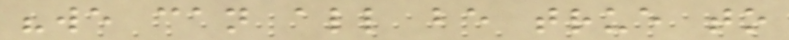"we can all be true to
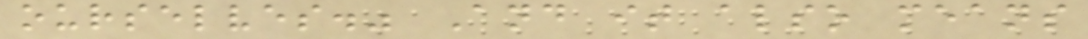ourselves." And it also means
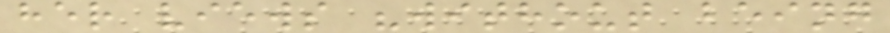her views "without being
